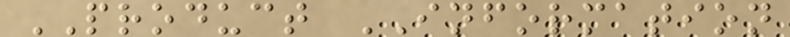PRODUCT INFORMATION
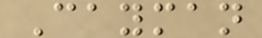Cayman
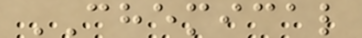CHEMICAL
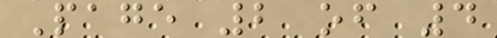Page 2 of 4
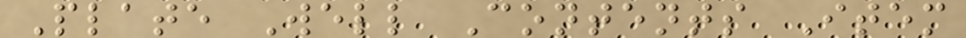Plate Well Contents Item
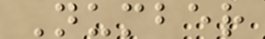Number
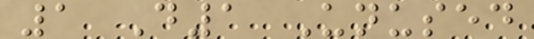1 D1 Unused
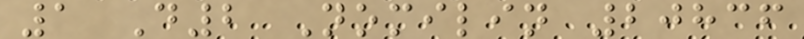1 D2 Nomilin 20836
